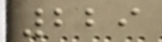229
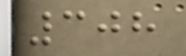308
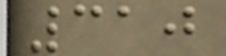310
